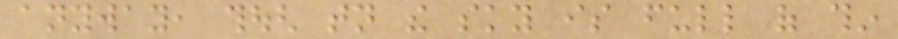anyway, though tonight the sky is full of thin
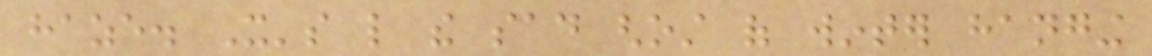haze. It's like the sad ghost of winter hanging
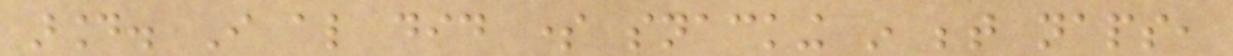around. I also did some snacking in between naps,
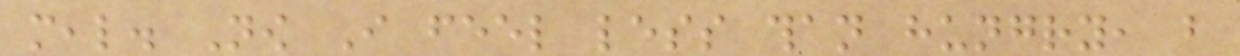meal. Now I feel less than hungry, but
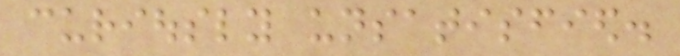curiously unsatisfied.
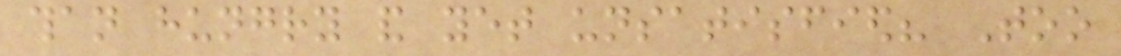than hungry and yet unsatisfied? Too
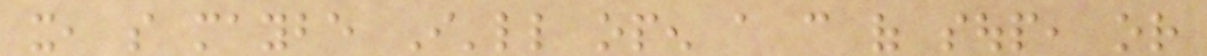it, so maybe I'll open a can of soup, or
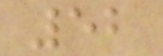52
